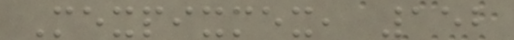Mexpixmex, 152
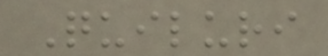Quiluri
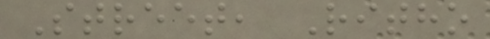Street, Ritho
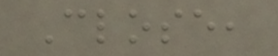Close,
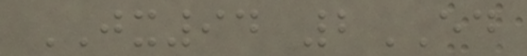JX94 2ED
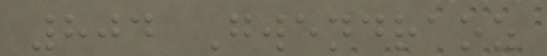804 Gwendraoz
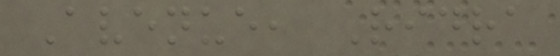Avenue, Ridra
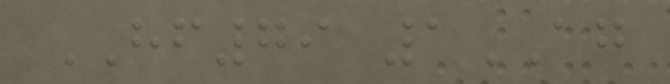HF79 1AG
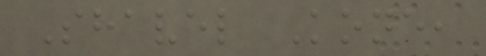Shavel Kone,
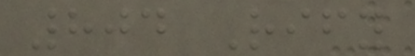804 Rify
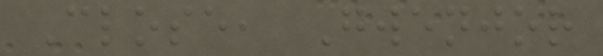Close, Gwenjor
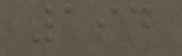194
